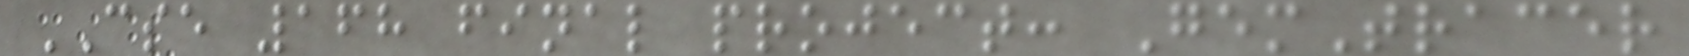CSE 168 final project: GemTracer
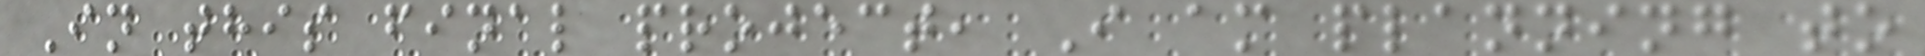In this final project, I am planning to
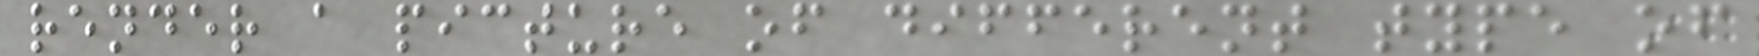render a picture of different type of
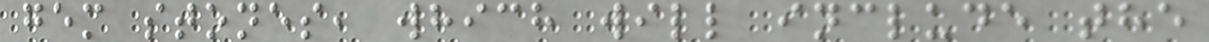gem stones, which will include the
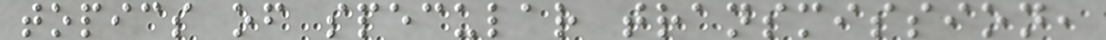topics of specular transmission,
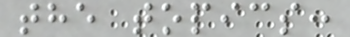the topics:
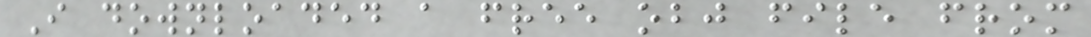I downloaded a free obj file from
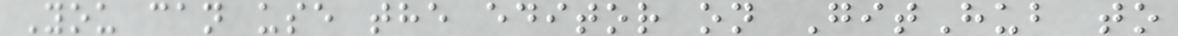You can use the editor on GitHub to
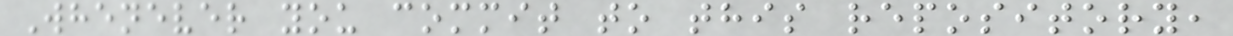Whenever you commit to this repository,
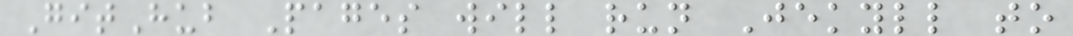GitHub Pages will run Jekyll to
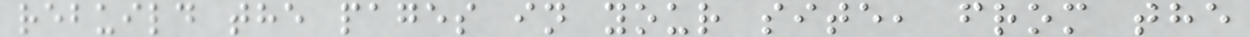rebuild the pages in your site, from the
